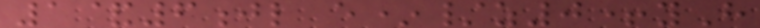1&6jl e*/z0+yH
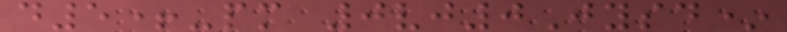d5+-pm 0vj0Jysd*
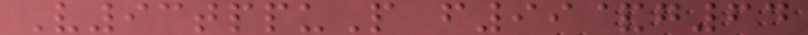V93tppuP f99&g64
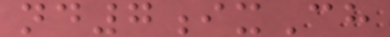nd7ixCh
